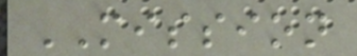MISSION
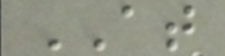AT
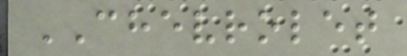CHEVROLET
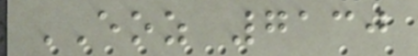EOZ 7130
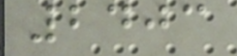2403
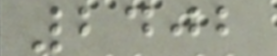2402
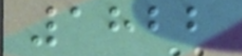1822
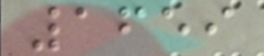1659
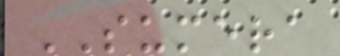SUMERA
